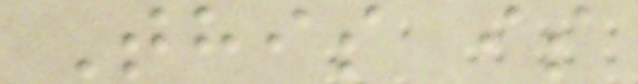This is
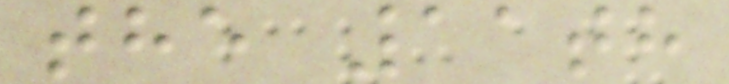the 11th
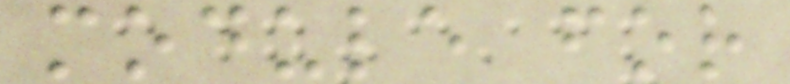module for
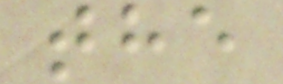the
